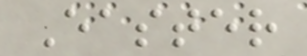Easter
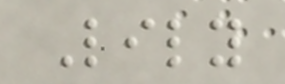Lily
